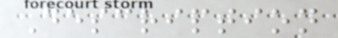Description
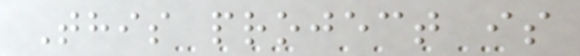This project is
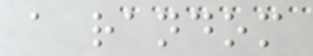a random
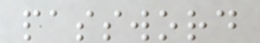password
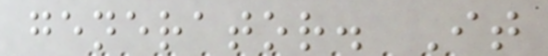generator. It
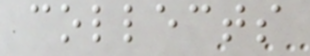collects
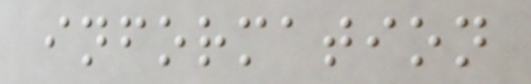information
